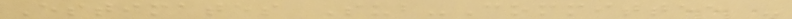Estimates Sub-Committee -
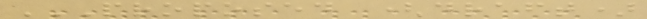PROPOSED (DRAFT)
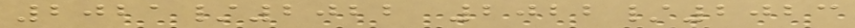2021/2022 2022/2023
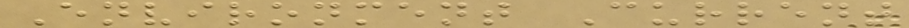Environment Current
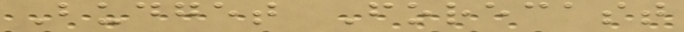Budget Forecast
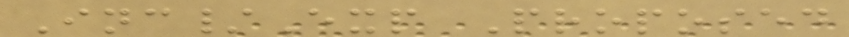Inc/Exp Proposed
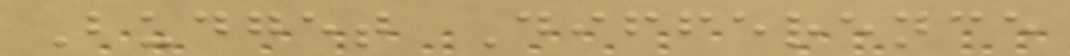Budget Difference
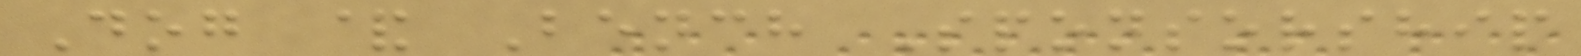Dog & Bench Sponsorship
